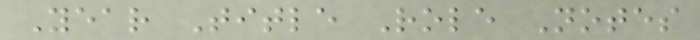Year Title Role Notes
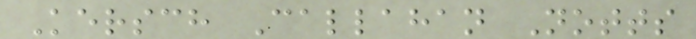Kersch Callahan Notts
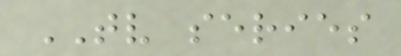TV series
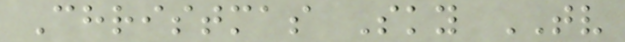Christmas Sky TV
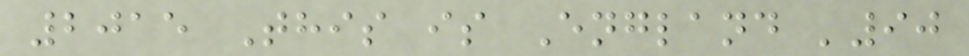2015 This is England '90
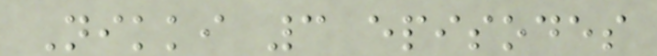Nikki 3 episodes
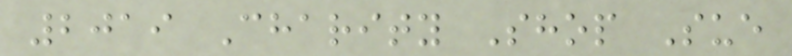2019 Charity Shop Sue
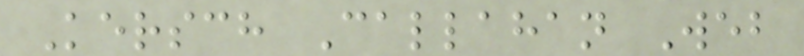Kersch Callahan Web
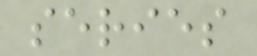series
